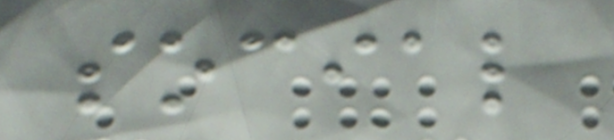social
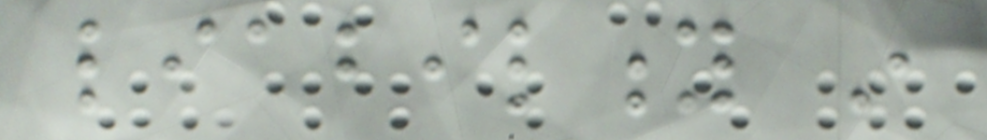liability in
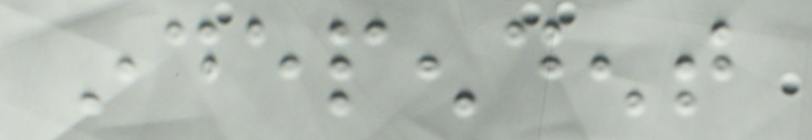independent
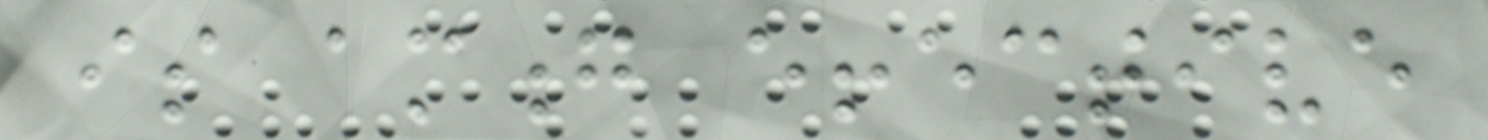is among effective
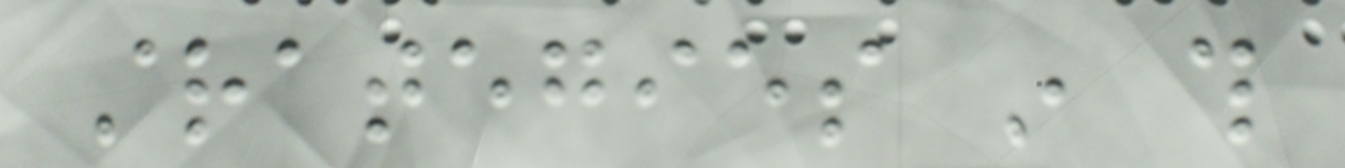strategies in this
